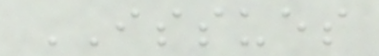ISSUES
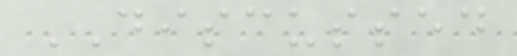DISCUSSED
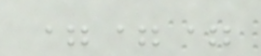===
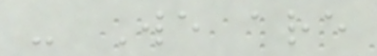- We are
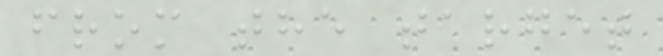from the target
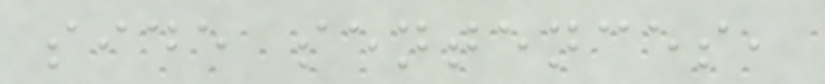side sentences,
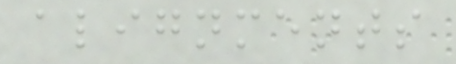alignments
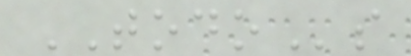TODOs
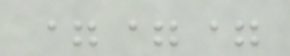===
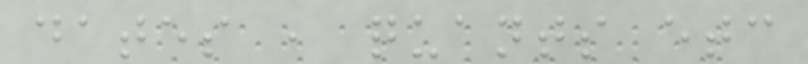dates , quants etc
